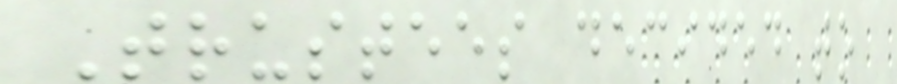Trustees decided to
